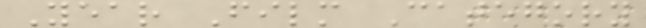Year Film Category
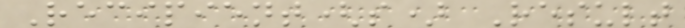Recipient(s) Result
